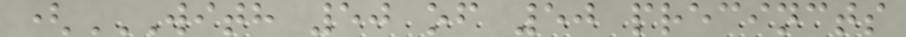(WITH 50 OF 50 PRECINCTS
